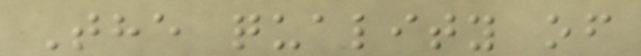The quality of
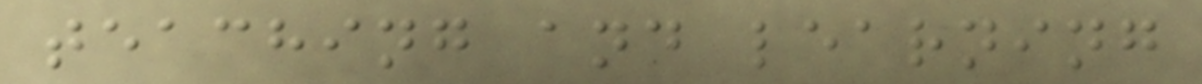teaching and learning
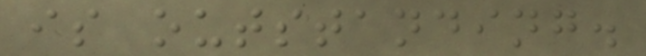is outstanding.
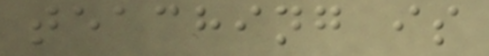teaching is
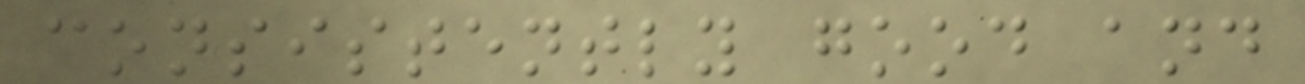consistently good and
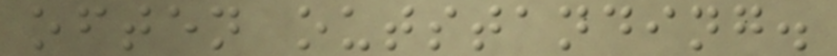often outstanding.
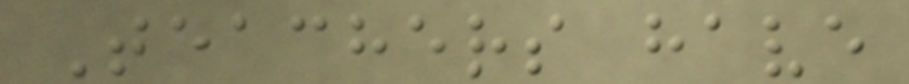Teachers have
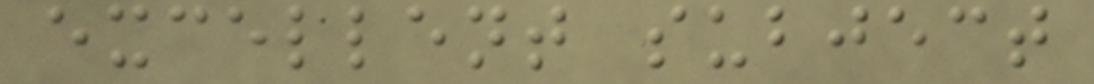excellent subject
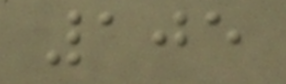105
